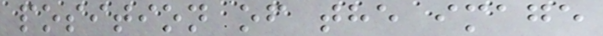position of the image
